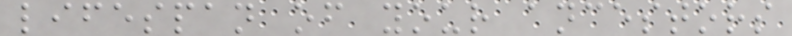lifespan of your ancestors
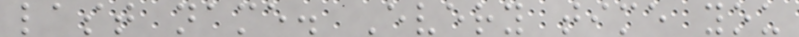last name. Every time you
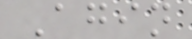Agin
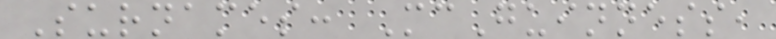Surnames: McGuinness,
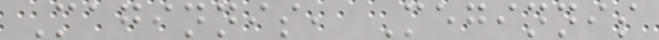Maginnis, Meginnis
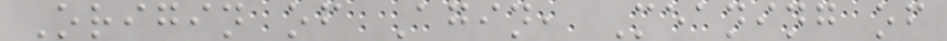Origin of Agin, Meaning of
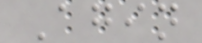Agin
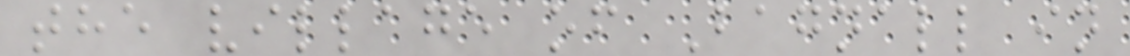the village of Bagnall in
